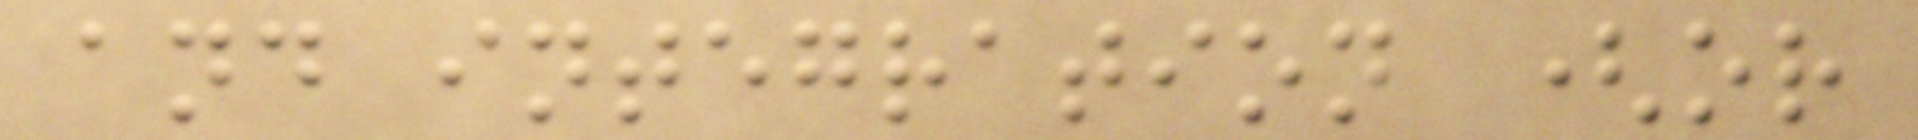and integration (or
